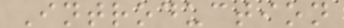Introduction
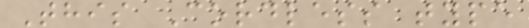This Cordless type
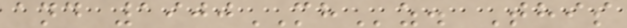and 1900MHz. This
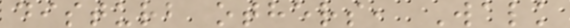disturb others, Walk
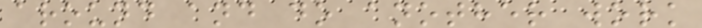around and do another work
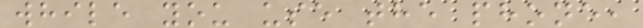while you use the phone,
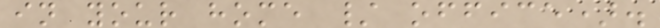in your home / office).
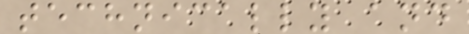technically and
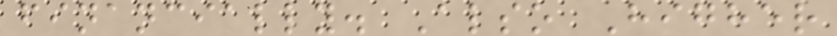financially. Also Higher
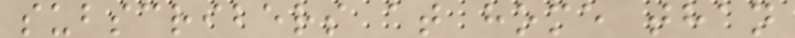subscribers at home than
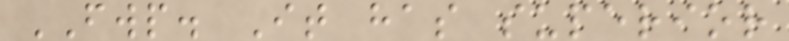FWP. It has superior
